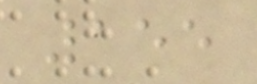155
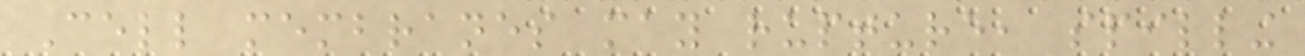Cell membranes may rupture, spilling
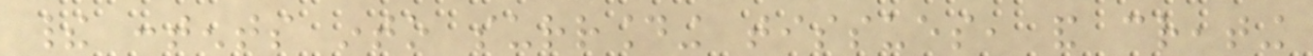their contents into surrounding tissues, and creating
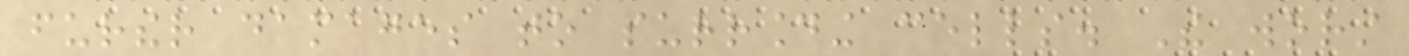further damages to surrounding cells. The worst
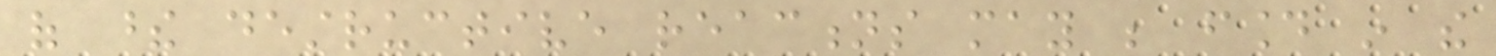of these destructive reactions may be found in the
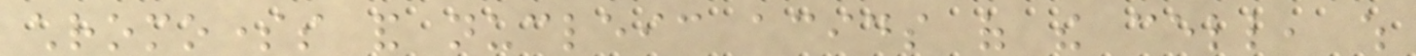chromosomes and nucleic acids of the cell, which
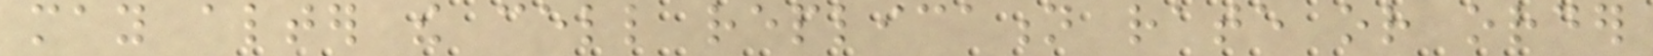may alter the cell replication rate or order
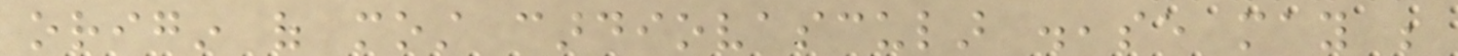origin of most cardiovascular disease may be
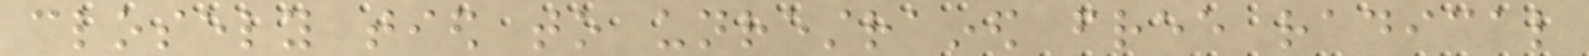closely tied to unrestrained free radical
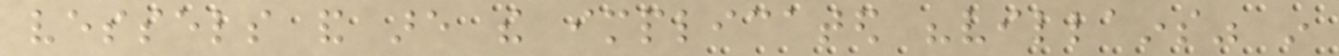vessels and are the implicated "villains" in
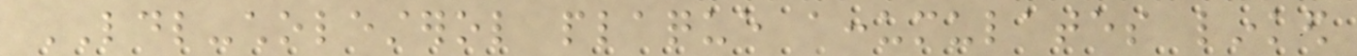LDL-cholesterol plaque accumulates linked
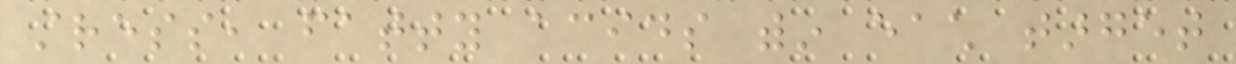stress, fatty acids within each target
